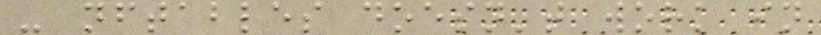- nftables doesn't work in
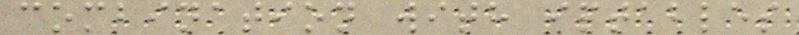combination with iptables
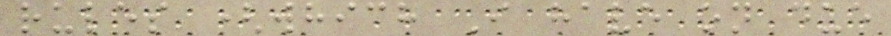rules (which I have on due
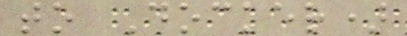to Docker)
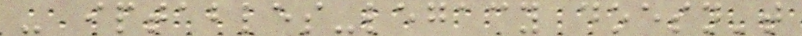- iptables-legacy doesn't
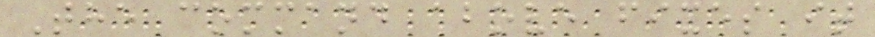The command above fixes it
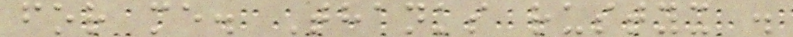for me. Thanks rustyx .
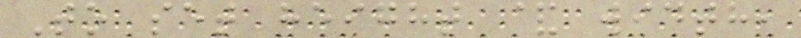To set height & width,
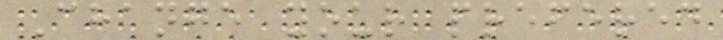Change your prefered
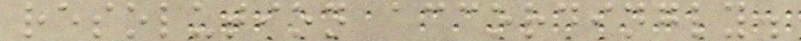resolution accordingly.
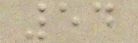54
